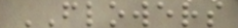FLOWERS
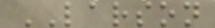LARSON
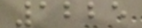1225
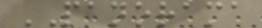PANORAMA
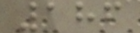186
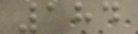184
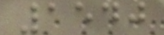1540
